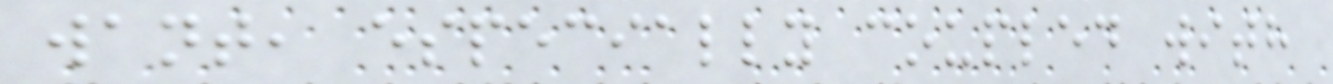want, especially coupled with
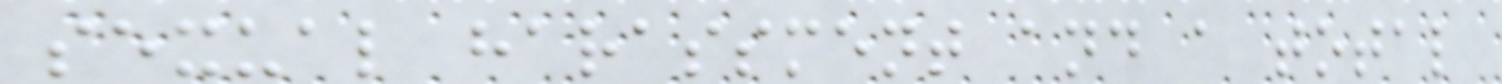sexual harassment and a total
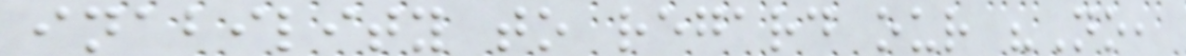inability to regard our "No,
